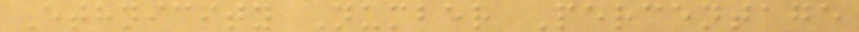Ethnicity Number Percentage
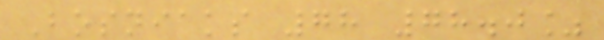Bosniaks 78 78.0%
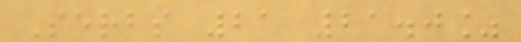Serbs 21 21.0%
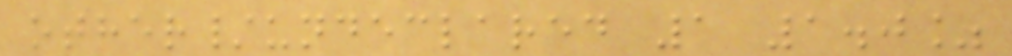other/undeclared 1 1.0%
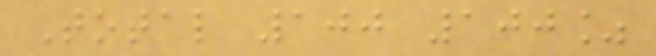Total 100 100%
